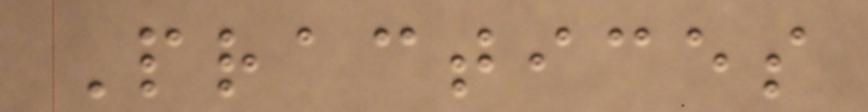Practices
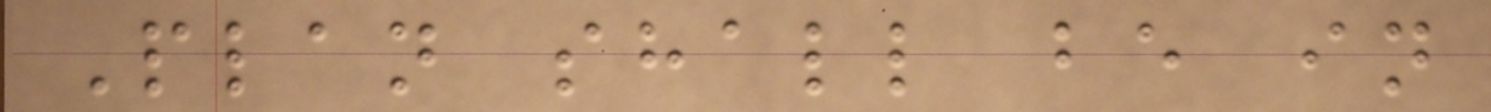Plan shall be in
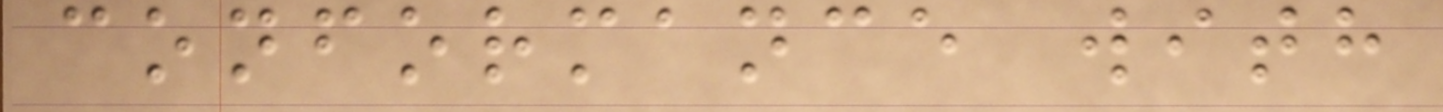conformance with
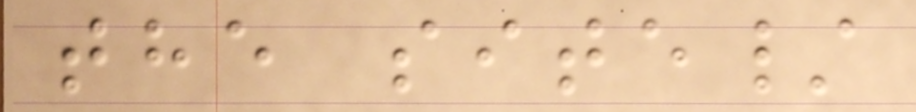the site/
